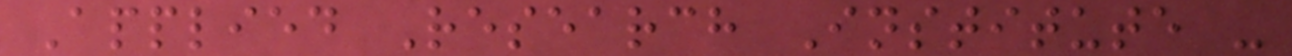Applied Research Institute -
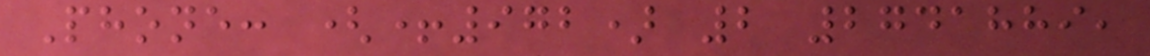Phone: (+972) 2 2741889,
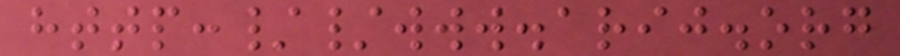http://www.arij.org
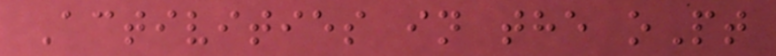Activities in the oPt
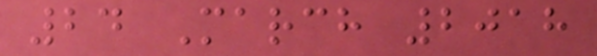24 March 2018
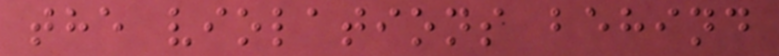the violations behind
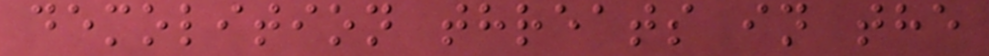demolition threats in the
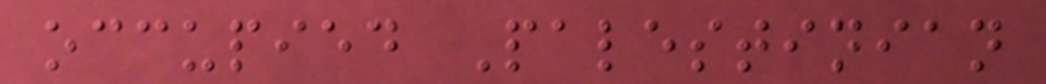occupied Palestinian
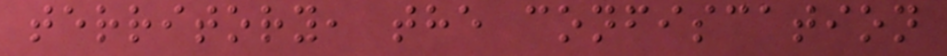territory, the confiscation
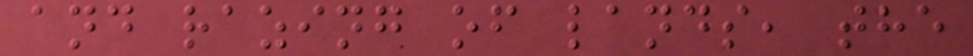and razing of lands, the
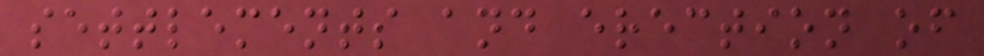settlements and erection of
